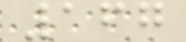167
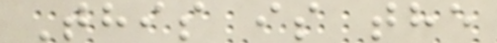This is the
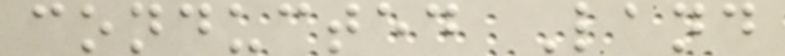conducted Land
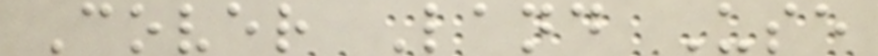Cover Land Use
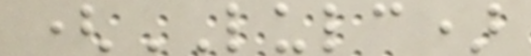(LULC)
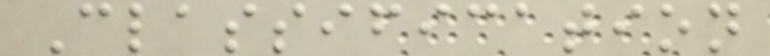Classification
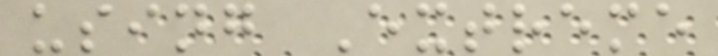using Extreme
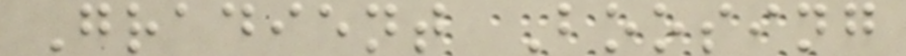Gradient Boosing
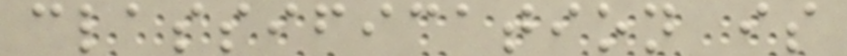classification is
